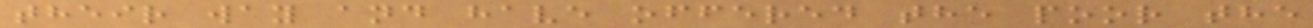their way and have offered the poor the
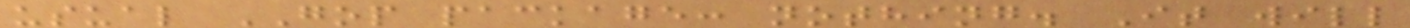usual GOP package: nothing. It will
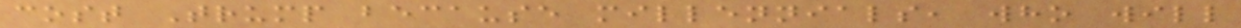cost Trump because millennials, who will
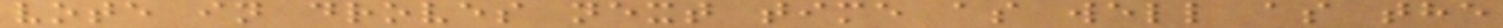vote in droves next time as well as the
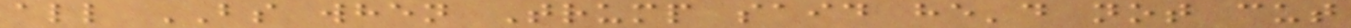all BS when Trump said he'd not cut
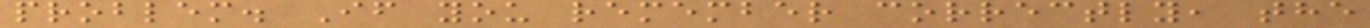problem. If you remember correctly, the
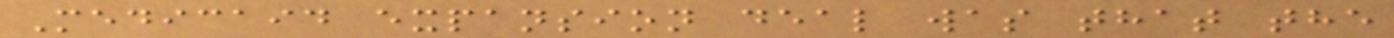Medicaid expansion deal was that the
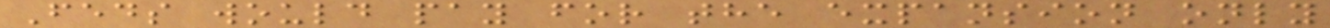Feds would pay for the expansion only
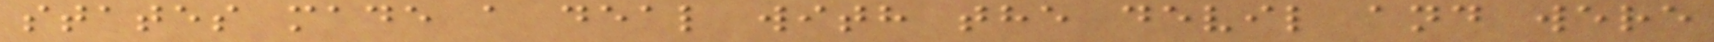states made a deal with the devil and were
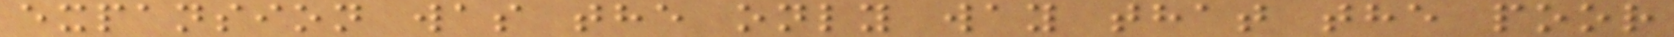expansion was the only way that the poor
